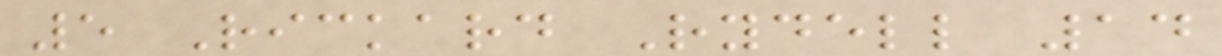5 Rickard Rydell 14
